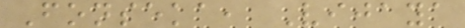Fonseka, Vijaya
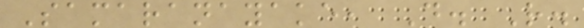Samaranayake, D. R.
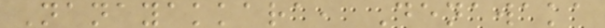Nanayakkara, Denawaka
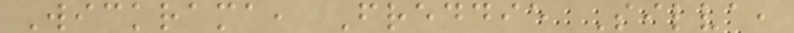Wickrama, Freddie Silva,
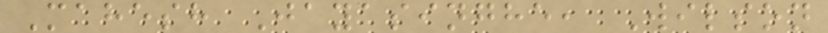Mahesh Jayasinghe, Wilson
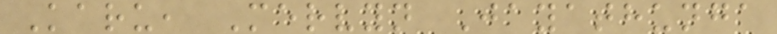Karu, Mervyn Jayathunga
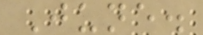June.
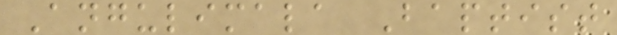Angulimala Baptist
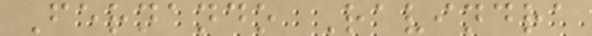Fernando Ravindra
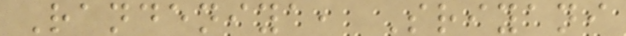Randeniya, Sriyani
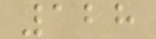128
